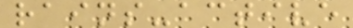rains-active
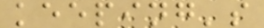keeping's
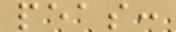peas:
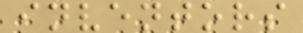inventors
